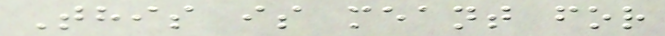This is meant for
